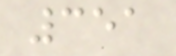351
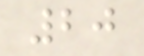20
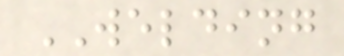WELDING
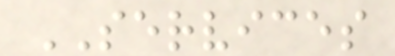SERVICES
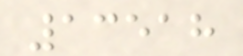13518
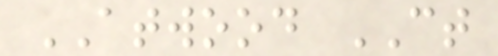ATWOOD CT
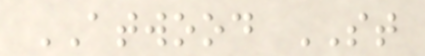ATWOOD ST
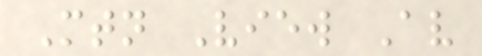Mtn View Av
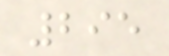295
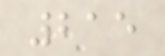215
